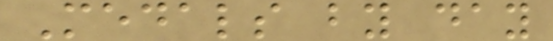Medals by day
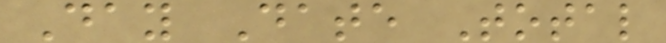Day Date Total
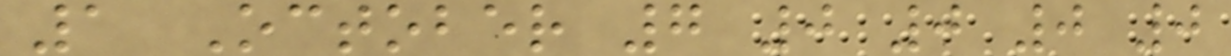1 October 7 0 0 0 0
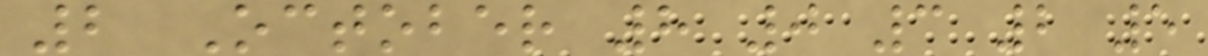2 October 8 0 3 2 5
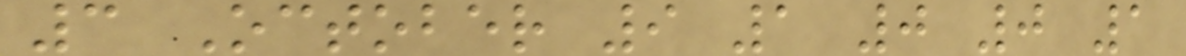3 October 9 1 0 0 1
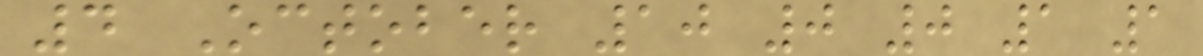4 October 10 0 0 1 1
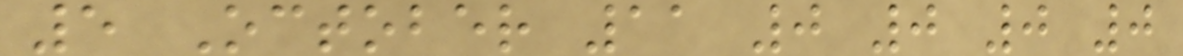5 October 11 0 0 0 0
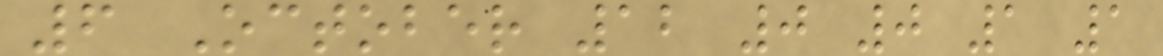6 October 12 0 0 1 1
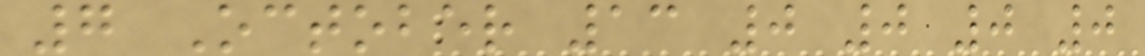7 October 13 0 0 0 0
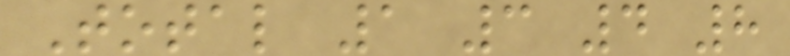Total 1 3 4 8
